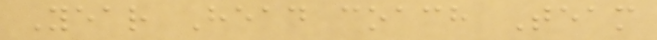Year Head coach Team
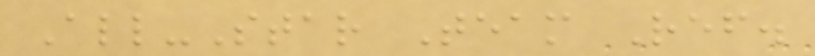All-Star Team Ref.
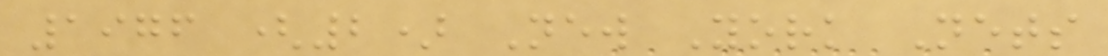1976 (2) New York Nets
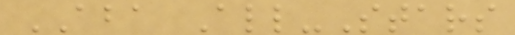ABA All-Stars
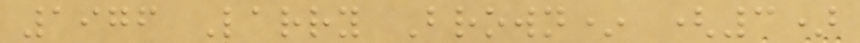1976 Larry Brown* (3)
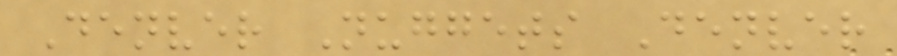Denver Nuggets Denver
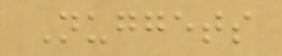Nuggets
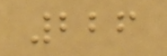226
